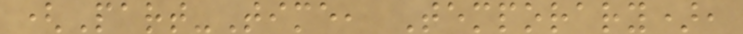(Part-Time, Temporary),
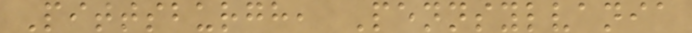Pittsburgh, Pennsylvania
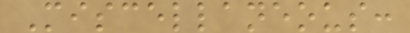Miscellaneous:
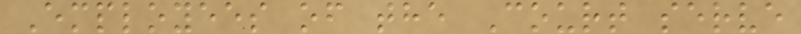Employees of the Court serve
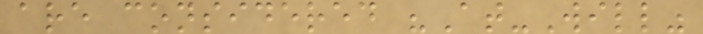are considered "At-Will"
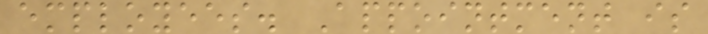employees. Appointment is
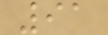91
